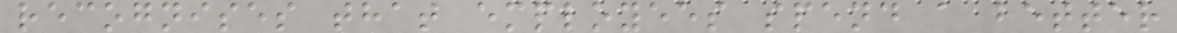recognises that employees spend a better
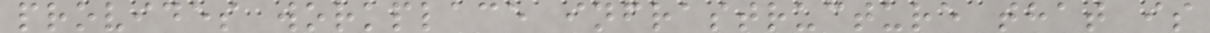provides workplace infrastructure that is
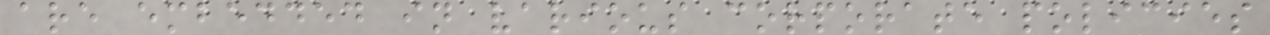are embedded in various corporate policies
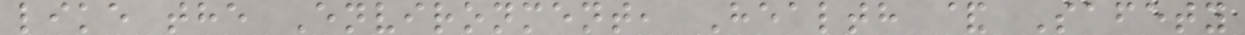like the Environment, Health & Safety
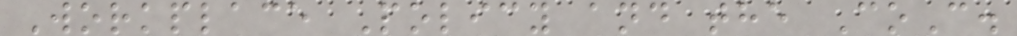Workplace Policy and the CoC.
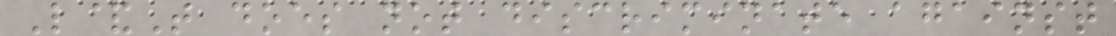L&T does not discriminate against
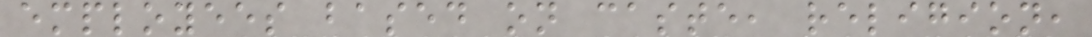employees based on caste, religion,
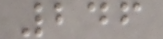246
